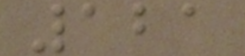121
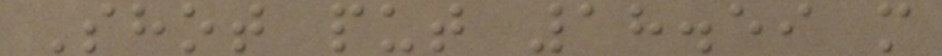Shot put 18.59 m
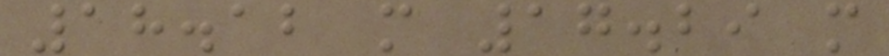18.12 m 17.29 m
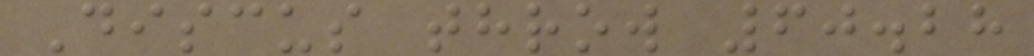Discus throw 60.28
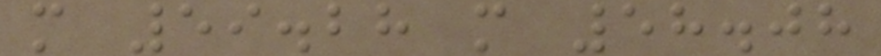m 59.28 m 58.08
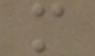m
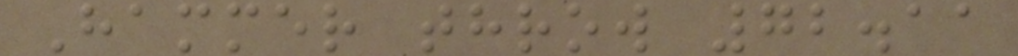Hammer throw 72.11
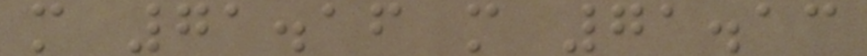m 71.16 m 71.13
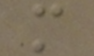m
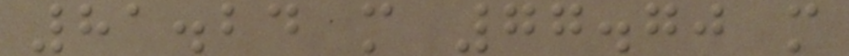81.24 m 77.70 m
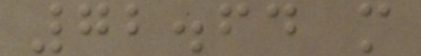72.64 m
